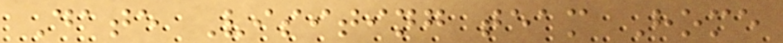Date Visiting team Home
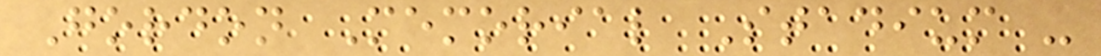Gordon Memorial Stadium -
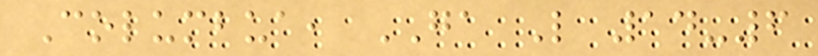Columbua, GA L 14-6
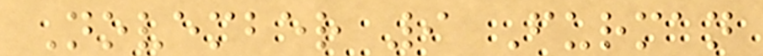November 9 Furman
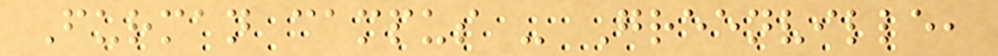Furman campus - Greenville,
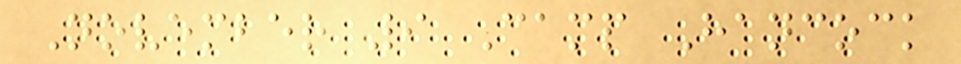November 9 Camp Hancock
